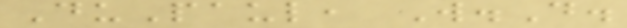DuPaul, W.D.
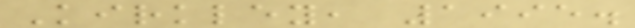Kirkley, 1995.
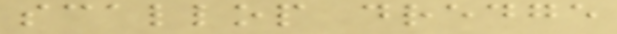scallop dredge
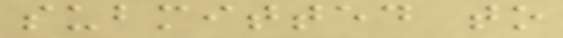submitted to
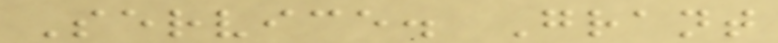Service. Grant
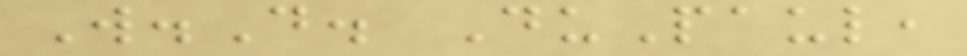W.D. DuPaul,
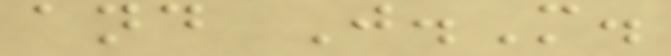and J.M.
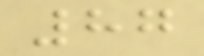87
